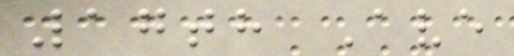17th Ave
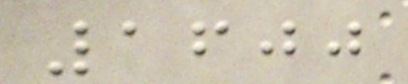1600
